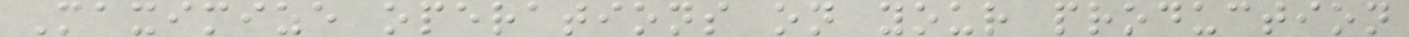Maximize operations on your production
